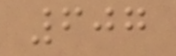607
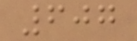607
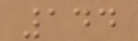144
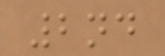2nd
